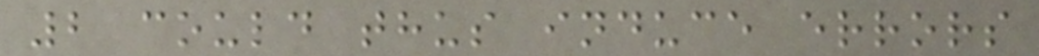2 could thus induce errors
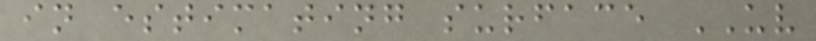in estimating surface UV
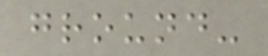ground-
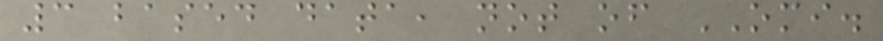3 based data, not of OMI.
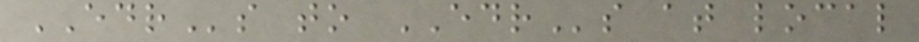EDRs to EDRs at local
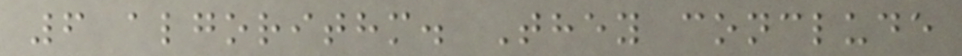6 algorithm. They conclude
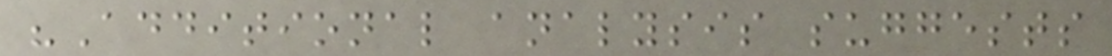"Additional analysis suggests
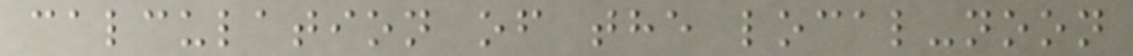calculation of the local-noon
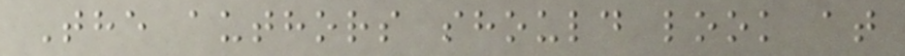The authors should look at
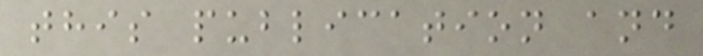this publication and
